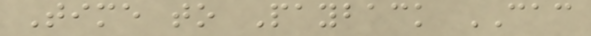Time to Payback CAC
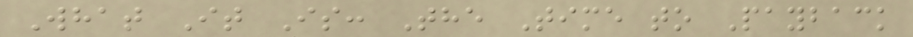What It Is: The Time to Payback
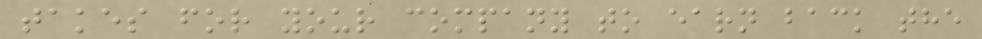takes for your company to earn back the
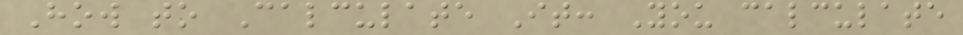How to Calculate It: You calculate
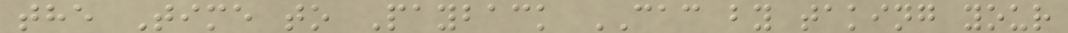the Time to Payback CAC by taking your
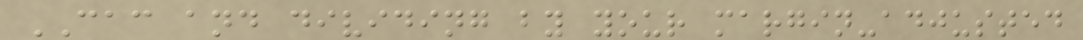CAC and dividing by your margin-adjusted
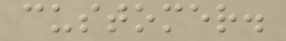customer.
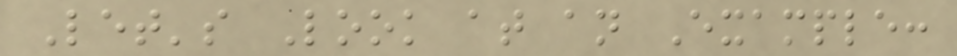Let's Look at an Example:
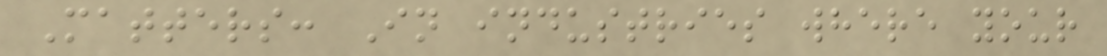Matters: In industries where your
